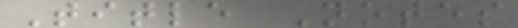Title Notes
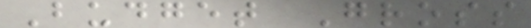Budget Gross
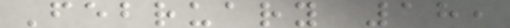February 18,
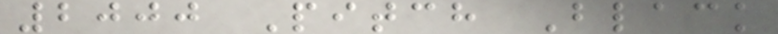2000 Pitch Black
